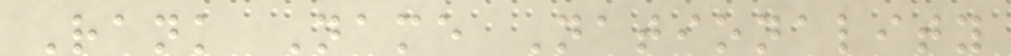Rank Name Nationality
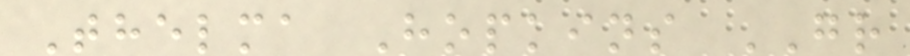Thelma Hopkins GR
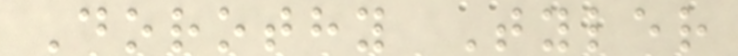Dorothy Tyler
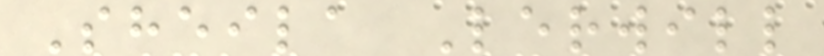Sheila Lerwill
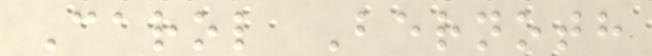Carol Bernoth
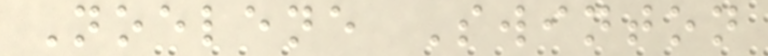Noelene Swinton
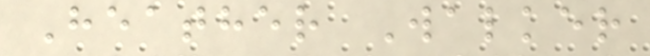Heather Walker
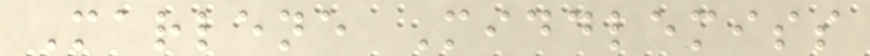Marlene Middlemiss
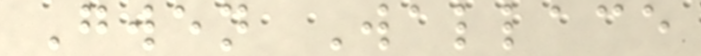Gwen Wallace
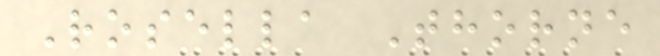Rosella Thorne
